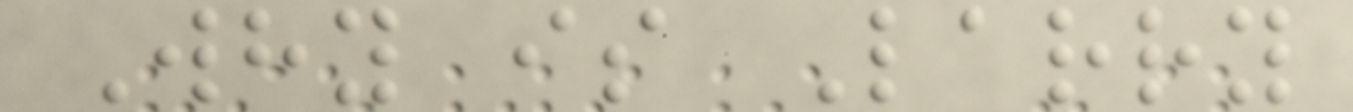Why is Larry
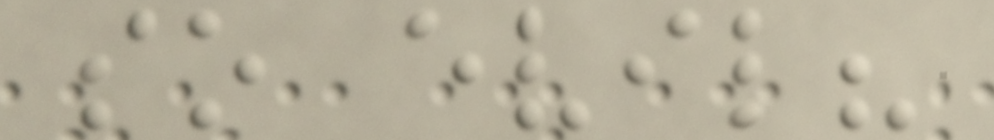so evil?
